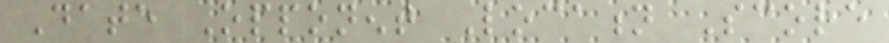Date Opponent Location Score
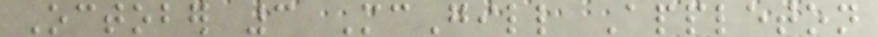October 3 McGill Appleton
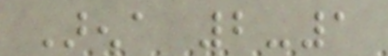Arena 2-1
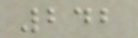242
